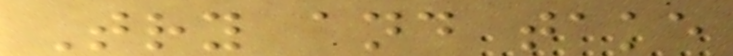Try and take
